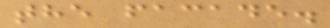the facade.
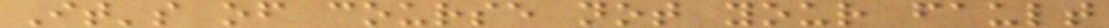It's of course not your fault
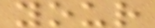your
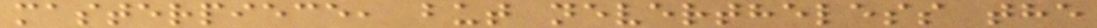masterpiece, but nevertheless the
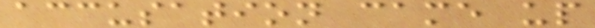accusation came up
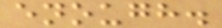enough.
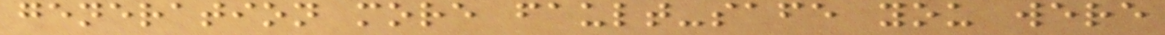generation more fault-safe you were
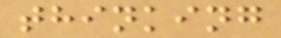thinking
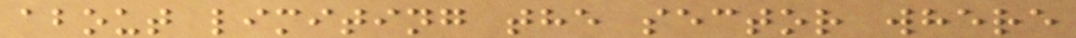about limiting the sector where
